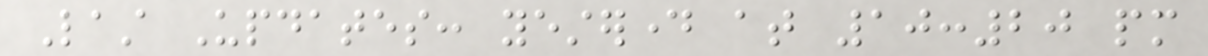Last Updates: yesterday at 10:20 pm
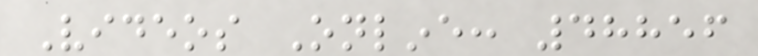Videos Online: 48856
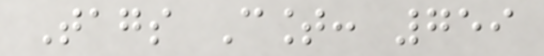Tags Count: 759
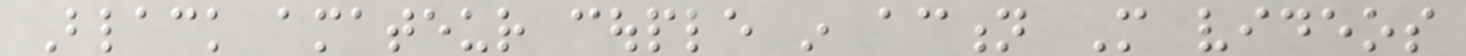Black amateur couple in action More videos
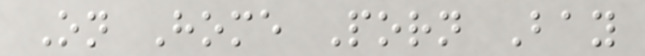On Home Porn Bay
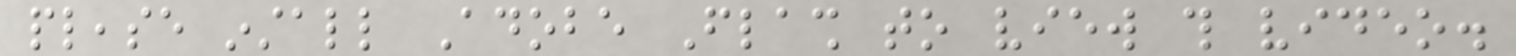please install Adobe Flash to view this video.
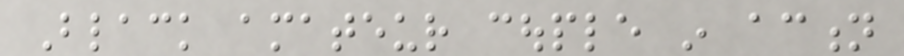Black amateur couple in action
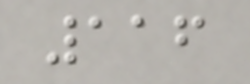116
